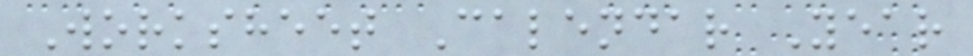Worksheet Calendar Year
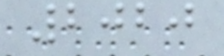2020
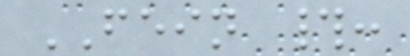FEIN #:
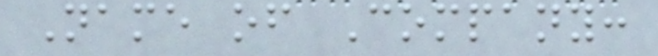Name of Company:
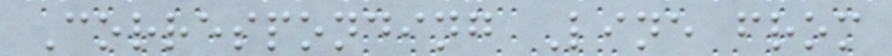Corresponding Line from
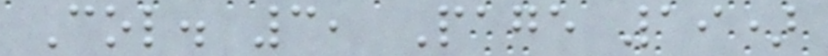Col. 3, Page 19)
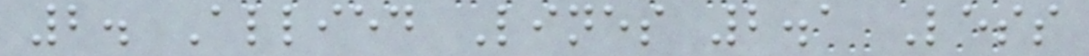2. Allied Lines 2.1 Less
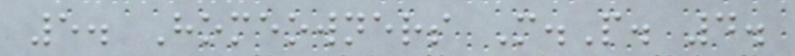5. Homeowners M.P. 4.
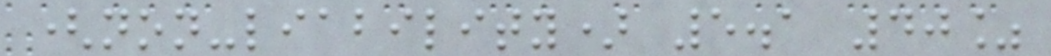(non-liability) 5.1 40%
